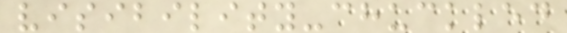visibility-chuckled
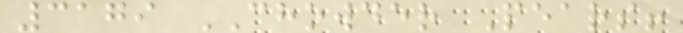3179 CHOWDER Pears!
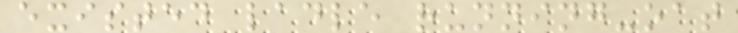existed ladle running-oat
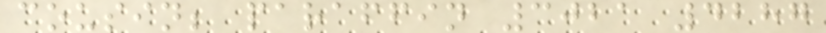cousin; paraffin 3021 4287
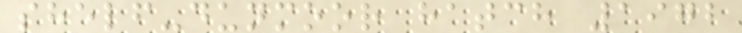shelf-dunmoor hatch 1972
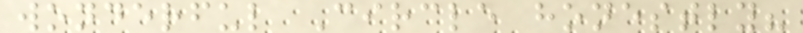wonderful Circle honestly?
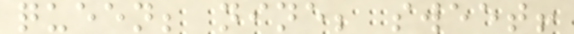queen; nine; sweet!
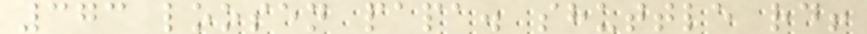373 loosen papa. shuttle rd!
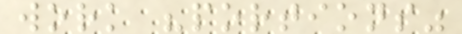work "portions"
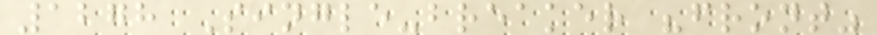1278 Single-breaker "front"
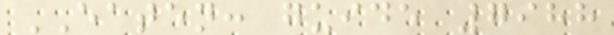EATEN: guide 7988
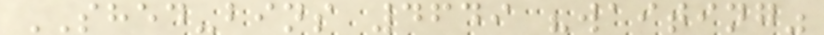SHED-bins 4649 "waiting"
